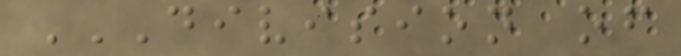DIVISION OF
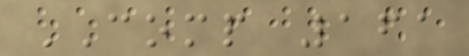COMP 161
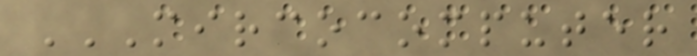MIRCOCOMPUTER
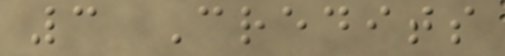3 Credits
